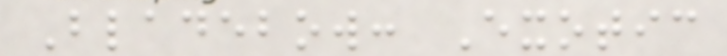Bladebow: Exotic
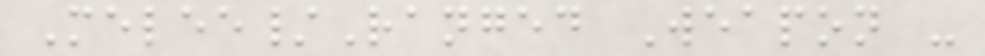Melee/Ranged Weapon -
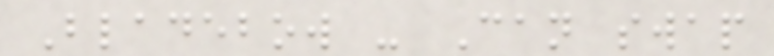Bladebow - Can swap
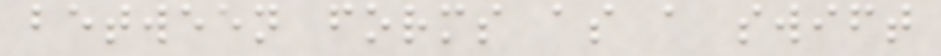between forms as a swift
